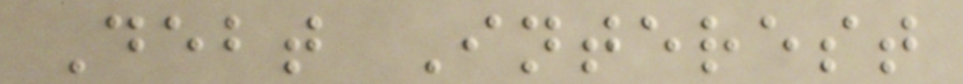Debt Interest
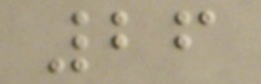26
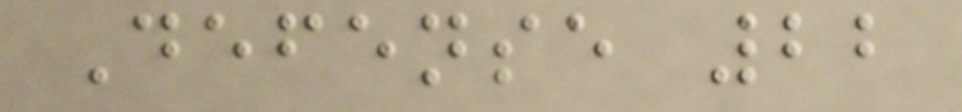Defense 22
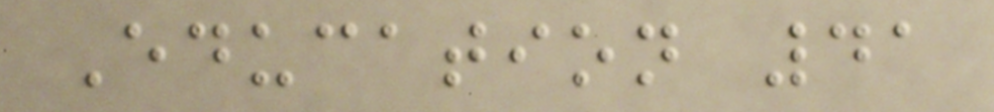Education 41
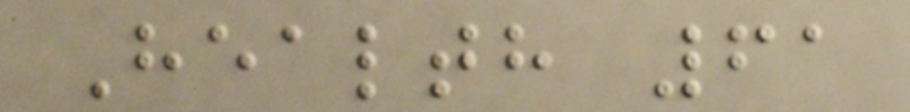Health 61
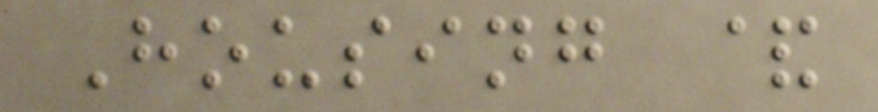Housing &
